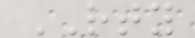RTY
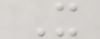X
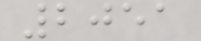2051
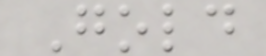Gold
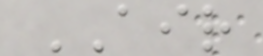AIR
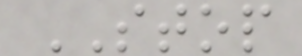STOP
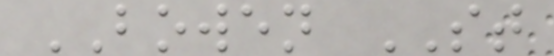BOWEN ST
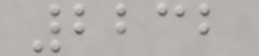2232
